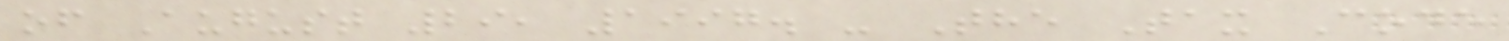of August 29, 1997. - The Tax Code
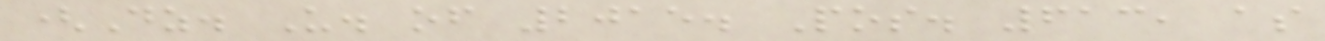(Dz. U. of 2015. Pos. 613, as
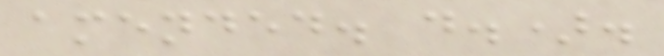amended. d.).
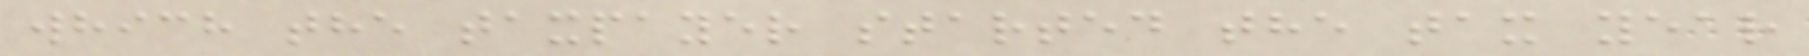which the taxpayer started the tax year
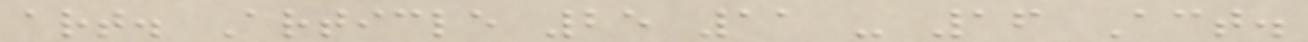art. Article 25 11 - 16 Act.
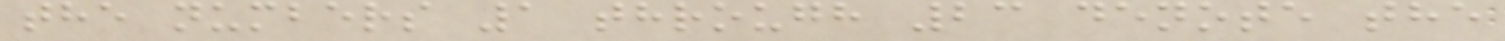the numbers 1 through 23 denote the
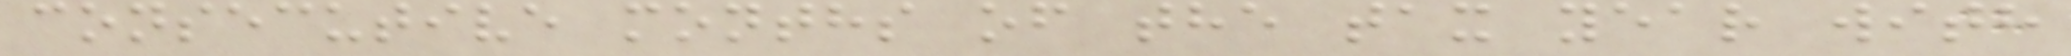consecutive months of the tax year with
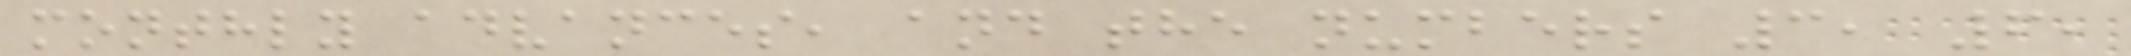monthly advances, and the numbers 3, 6,
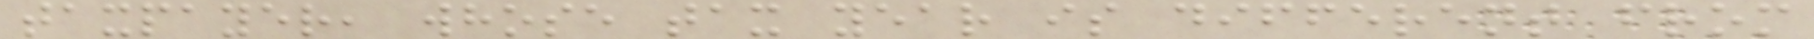taxpayer, whose tax year is different from
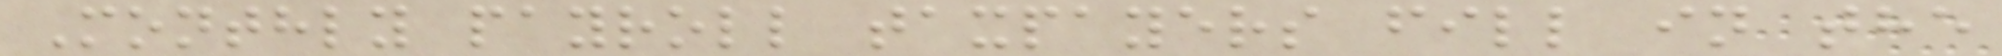Monthly payroll taxpayers fill in the
